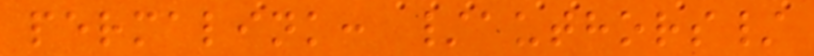permalink: /authors/
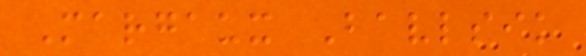Margaux Bavlsik
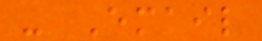- Email
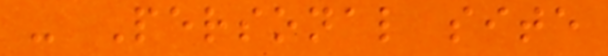- Personal site
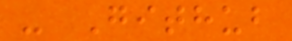- Github
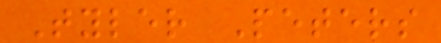Tyler Peters
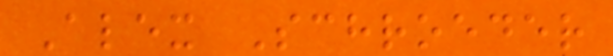Alex Schroeder
